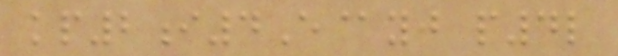kp2i4E@yj p4l
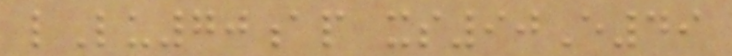lLu70ap xs90E49
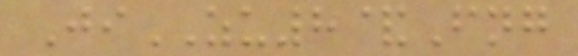JiZU8&Fng
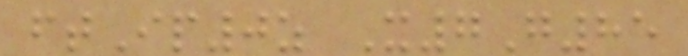ftIp0z X7G85
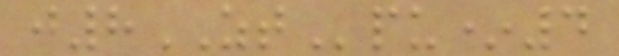j8ZTpu*4
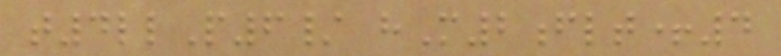t4llP6/ hM2flt+4
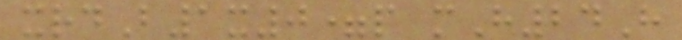xrdB1x0=p mH24H
